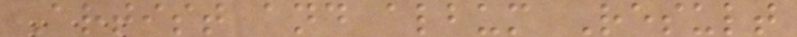Artist and album Result
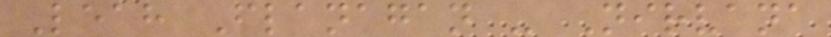Leah Flanagan - Nirvana
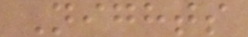Nights
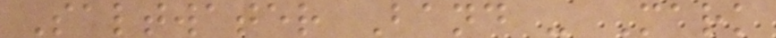Saltwater Band - Mark
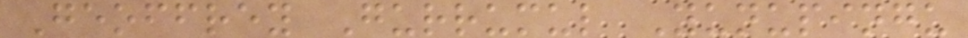Geoffrey Gurrumul Yunupingu
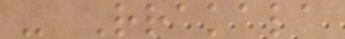- Rrakala
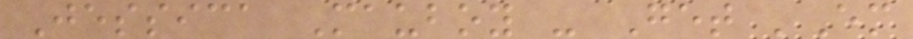Jessica Mauboy - Get 'Em
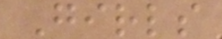Girls
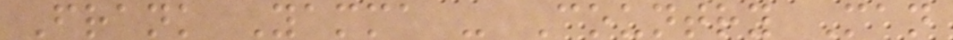Frank Yamma - Country Man
